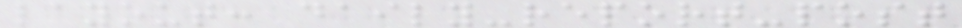layout: daily-report-post
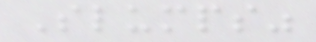Slumps"
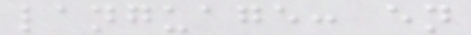language: en
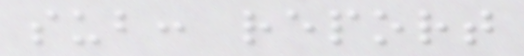sub: report
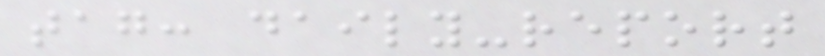tag: daily-report
